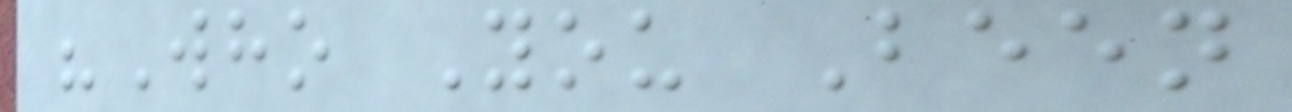"Who You Been
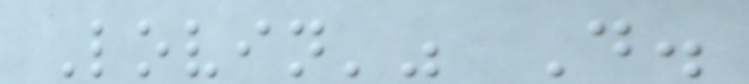Lovin'" D.
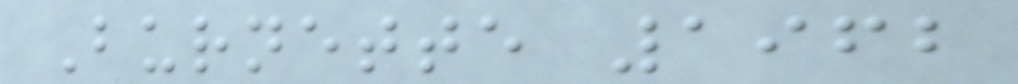Burnette 1962
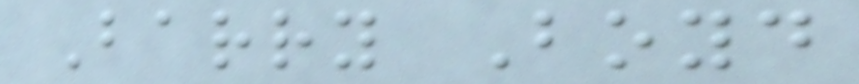Barry Boyd
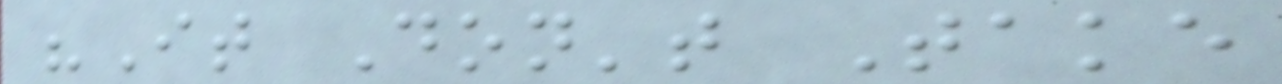"It Don't Take
